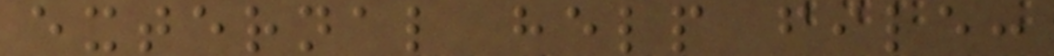external help file:
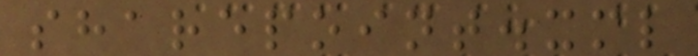sharepoint.xml
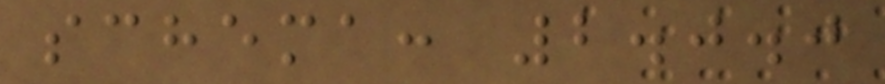schema: 2.0.0
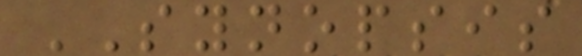SYNOPSIS
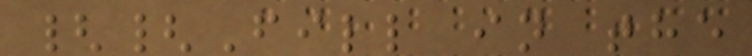{{Fill in the
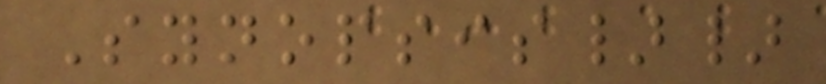Synopsis}}
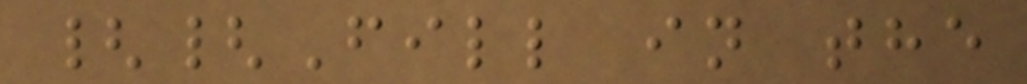{{Fill in the
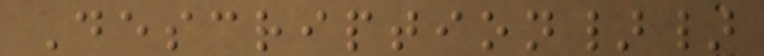Description}}
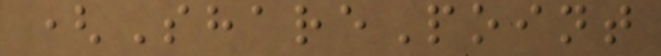(SharePoint
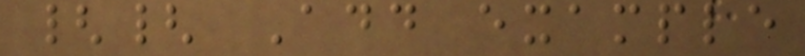{{ Add example
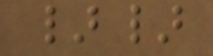}}
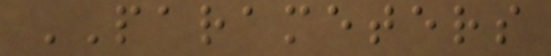PARAMETERS
